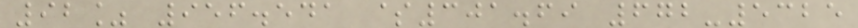92% 956.541 $301.69 672-5325
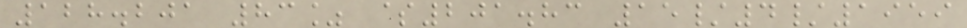128.201 83% $201.83 15/4/1959
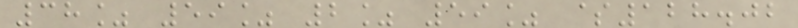38% 59% 2% 59% $128.02
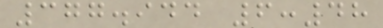377.944 6:48
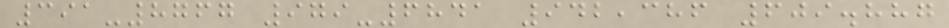391-8767 979-6841 942,386 609.887
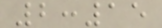2:15
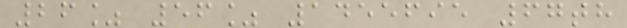26% 56% 1455695 67th
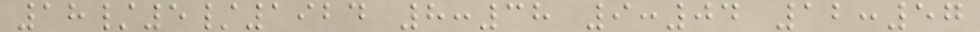18/5/1924 8:38 9:04 12:57
